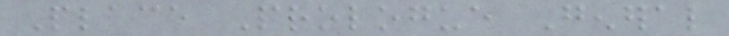Place Prologue General
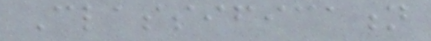Classification
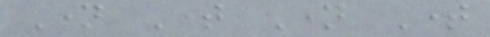Name Time Name Time
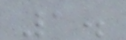1.
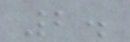2.
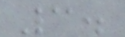3.
